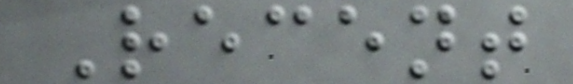Recent
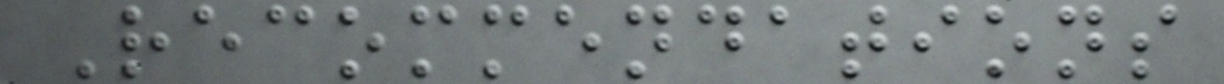Recommendations
